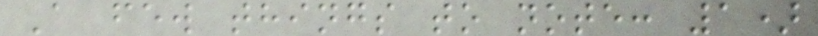A few things to note: 1)
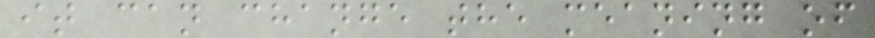it can change the meaning of
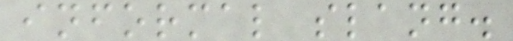informal slang.
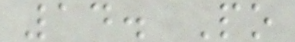14. Po
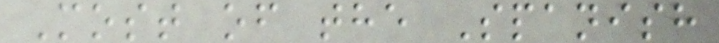Most of the Spanish
